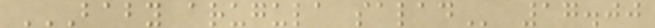BABY ARUGULA SALAD 17.00
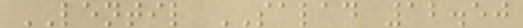LENTIL SALAD 12.50
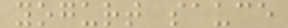yogurt sauce
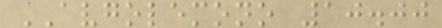AVGOLEMONO 10.00
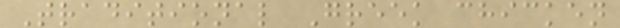Traditional Greek chicken
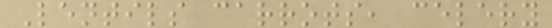Lentils carrots, celery
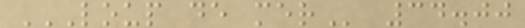LOUP DE MER 34.00
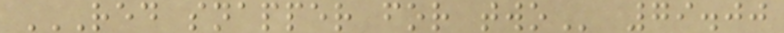RED SNAPPER FOR TWO 79.00
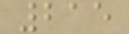215
